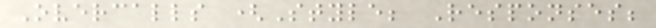Overcalls (Style; Responses;
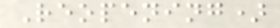Reopening)
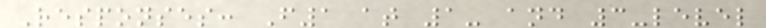Responses: F1 at 1- and 3-level
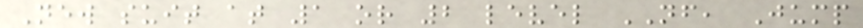New suit at 1 or 2 level NF, Jump
